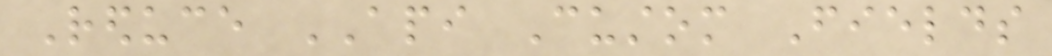Reduce API Custom Fields
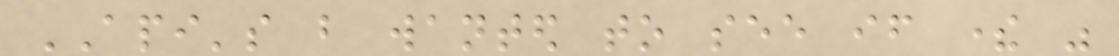API's but wanted to see if there was
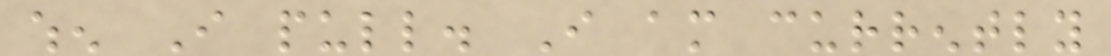when I pull. I am currently
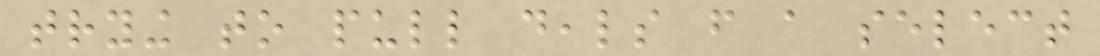trying to pull deals from a select
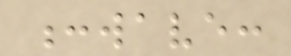:wave:
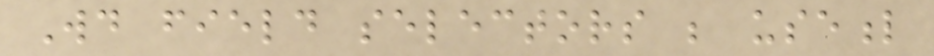Would field selectors be useful
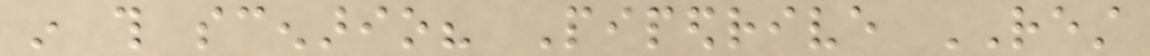in this scenario? Pipedrive REST
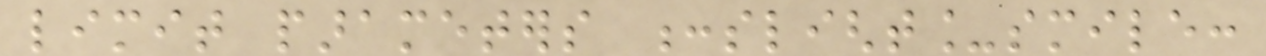limit parameters :slight_smile:
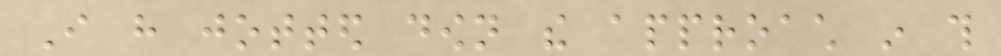I have jotted down the approach in this
